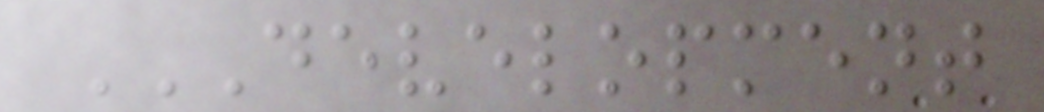DEVELOPMENT
